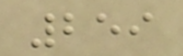259
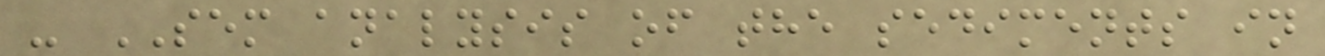- SEM analysis of the sediments in
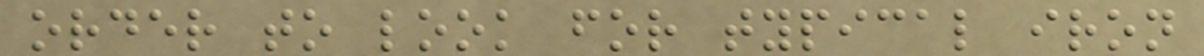order to look for typical iron
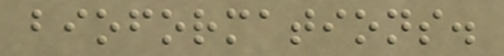bioformations.
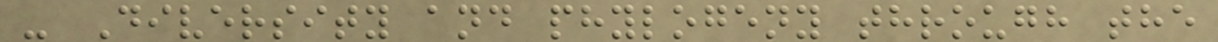- Diversity and phylogeny through the
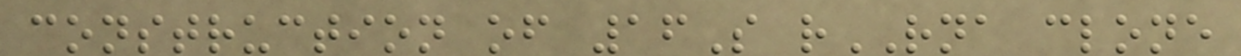construction of 16S rRNA clone
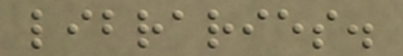libraries.
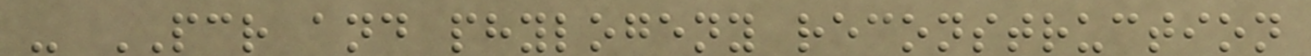- PCR and phylogeny reconstruction
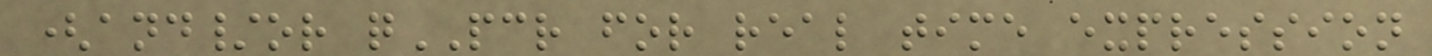(and/or qPCR for real time expression
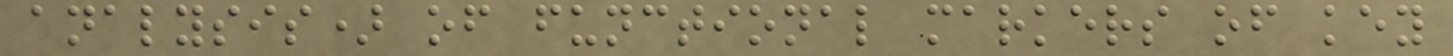analysis) of functional markers of key
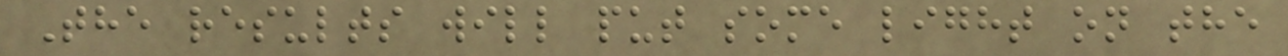The results will put some light on the
